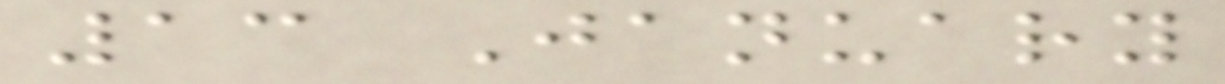13 January
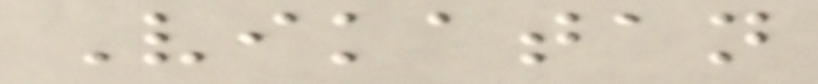Vikatan
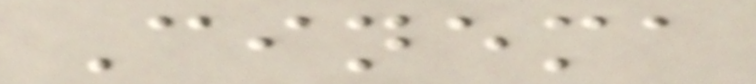Cinema
